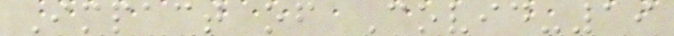Impact of Covid-19
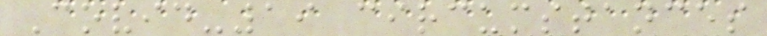Covid-19 circumstances
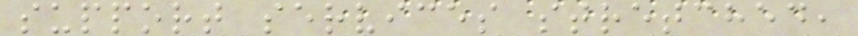support services stretched,
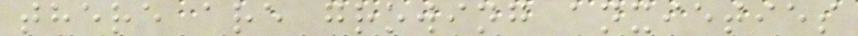there are growing anxieties
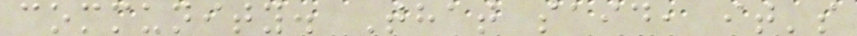community. That said, it's
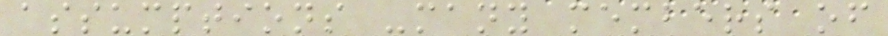assumptions -many members of
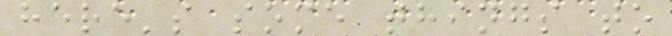here's some things to
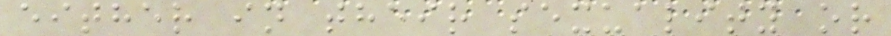either in their sexuality or
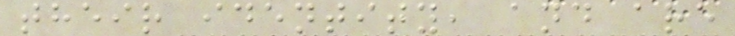their identity, and are
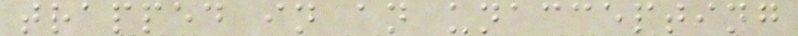trapped in an unaccepting
